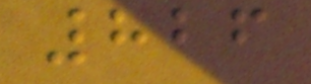826
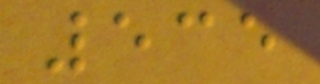535
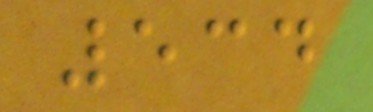534
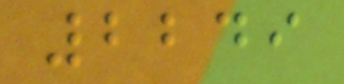2249
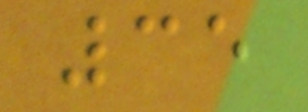35
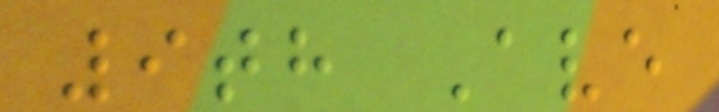9th Ave
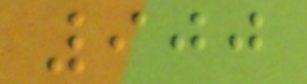900
